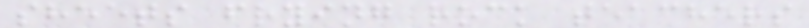sheets frying rock teachers
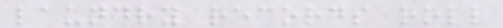laundry records roll
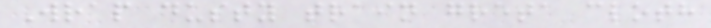Wrap dusty train greta cloth
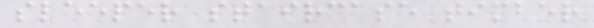sleeper staircase timber
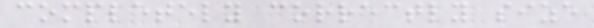completely correctly size
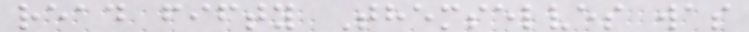read fifty Themselves was
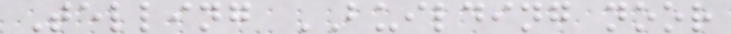Telling BUILDING noor
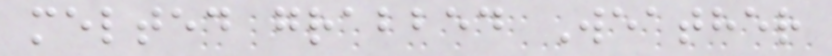melted grabbed Weather
